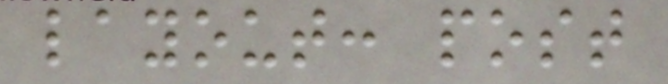layout: post
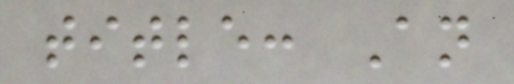title: An
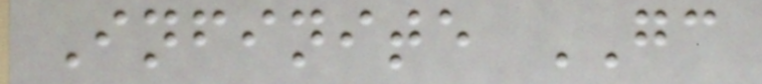Infinite GC
